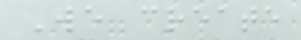We create
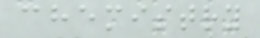chemistry
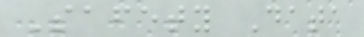Safety Data
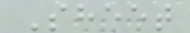Sheet
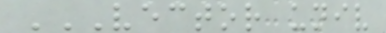VECTOR UNIV
